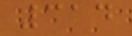314
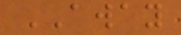AWAY
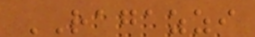RAGAZZI
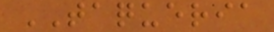TAQUERIA
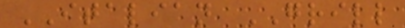ITALIAN GRILL
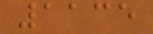1135
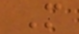M
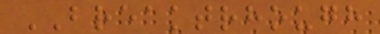BREAKTRHOUGH
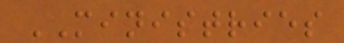MINISTRIES
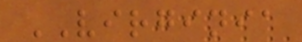VIRGINIA
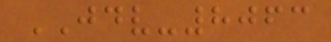JDV-8063
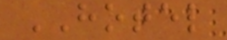HOTEL
